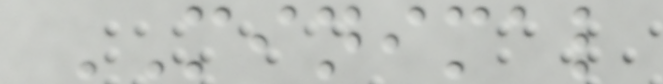MINIMAL
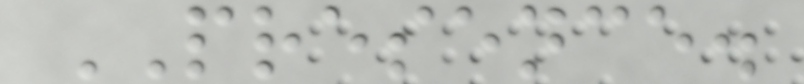PRESENCE.
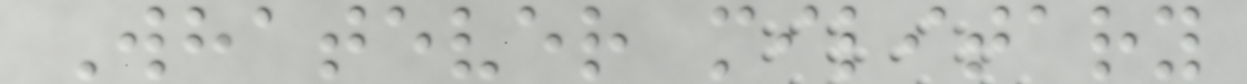Whatever military
